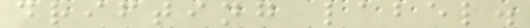drifting label.
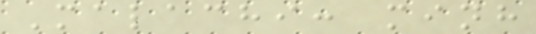Malachi: minh
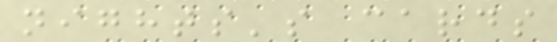nights's cards
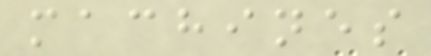machines
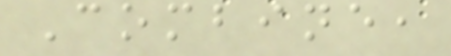Combine,
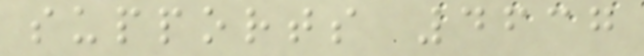supports 4637
